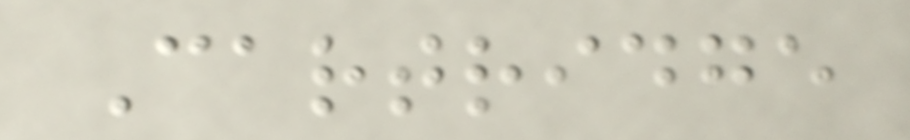Cartridge
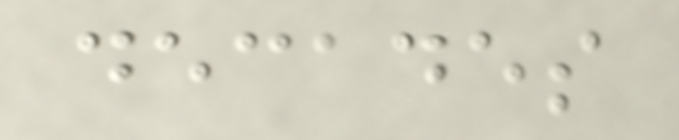decades
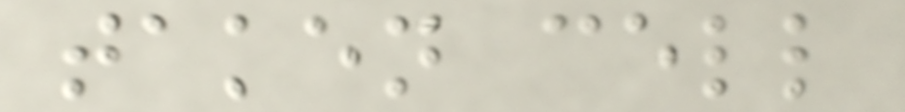taken cell
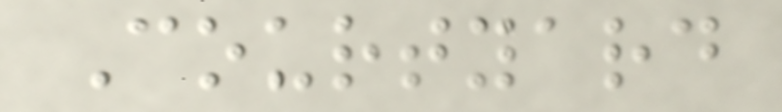Courtyard
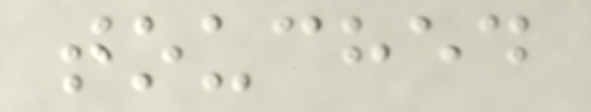touched
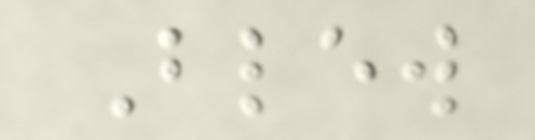Blew
